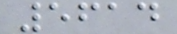5614
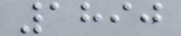1890
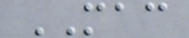MAC
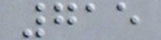715
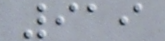919
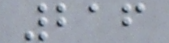216
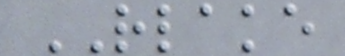RLAKE
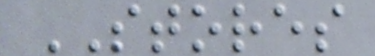STORES
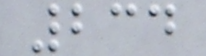234
